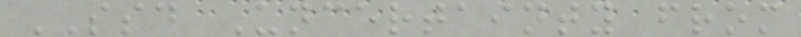SSD Uncertainty from
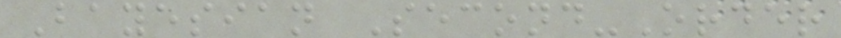Bayesian Second-Order
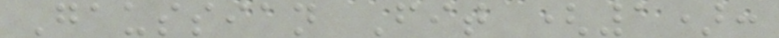Gaussian Fit (1):
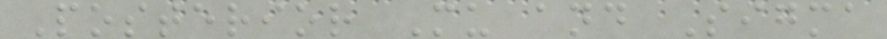Posterior Mu and Sigma
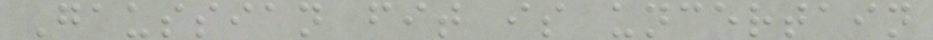Gaussian fit is uncertain
